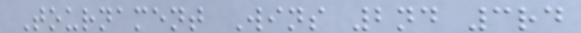Tournament Wins 2nd 3rd
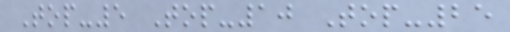Top-5 Top-10 Top-25
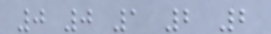0 0 1 2 2
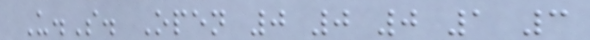U.S. Open 0 0 0 1 3
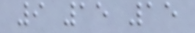9 15 15
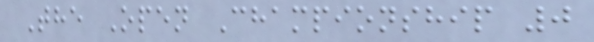The Open Championship 0
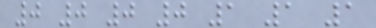0 0 0 0 1 1 1
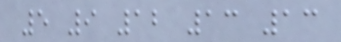5 9 12 13 13
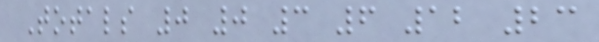Totals 0 0 3 6 12 23
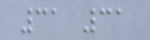31 31
